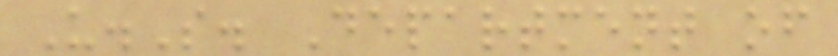U.S. Department of
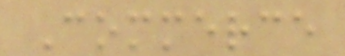Commerce
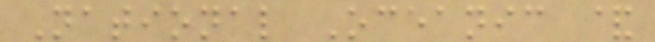National Oceanic &
